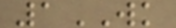1WK
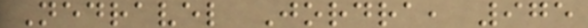Nedravel Jordra, 975
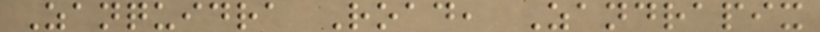Zanquidra Road, Zandrapix
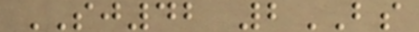SJ42 2BS
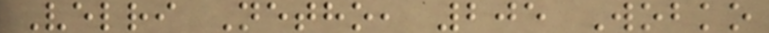Velri Netho, 205 Wobko
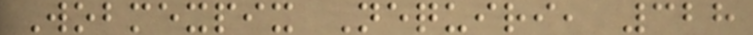Wobmexpix Nequiri, 328
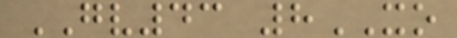GV43 8XO
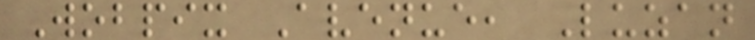Wobpix Avenue, Luzan
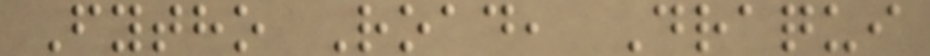Fytho Road, Draqui
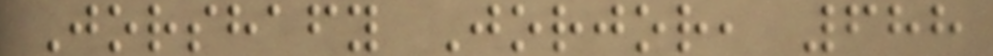Jorshafy Jorjor, 688
